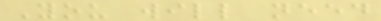You will need
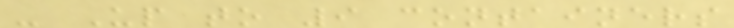- Up to 9 containers
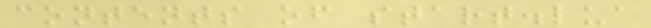contents of start.lua
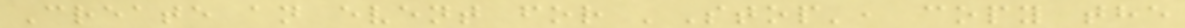Create an event for 'Stop', copy the
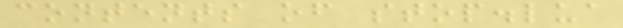contents of stop.lua
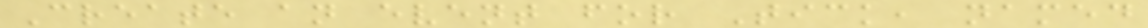Create an event for Tick, named
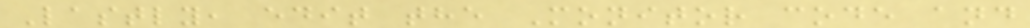Lastly, edit the Monitor code and
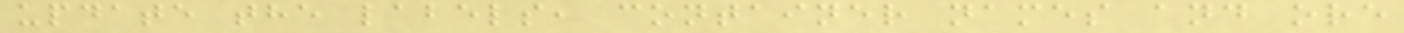update the labels, container names and ore
